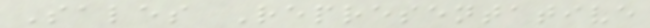Sales Representative
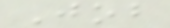Job
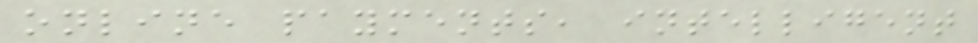online payments, intelligent
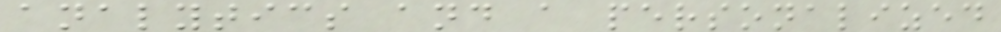analytics and a personalized
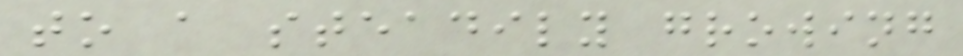to a steadily growing
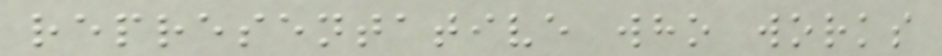representative who works
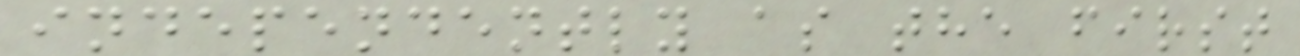independently as the first
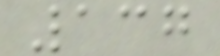137
